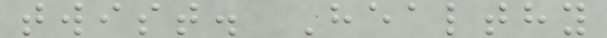twist. Healthy
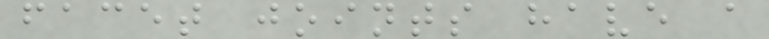facet joints have a
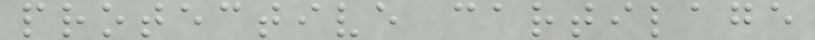protective cartilage
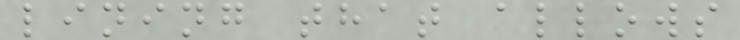lining that allows
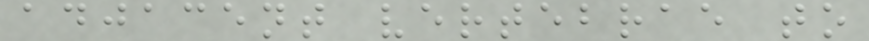adjacent vertebrae to
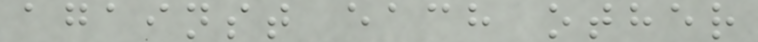against each other
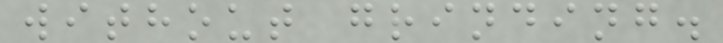without grinding.
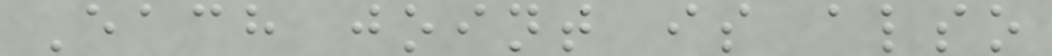Each joint is also
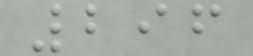296
